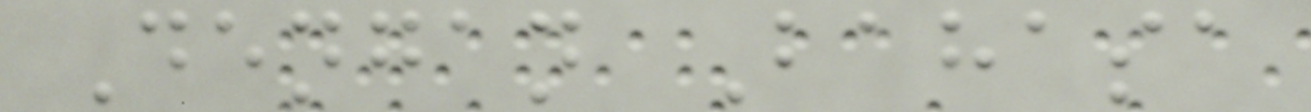Dengan Bahasa
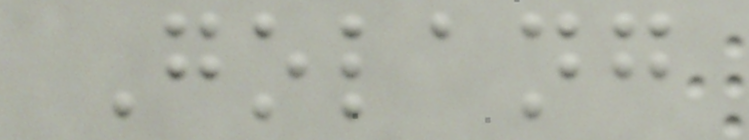Golang
